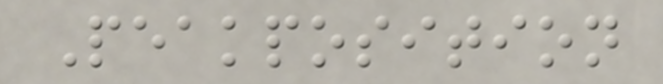Peakposition
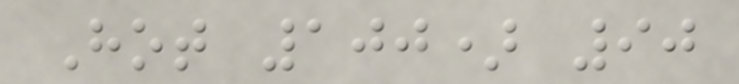Hot 100) 90
